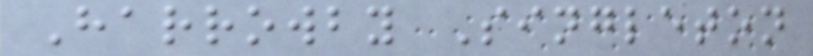Harrowby Singleton
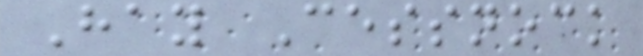Hay Cessnock
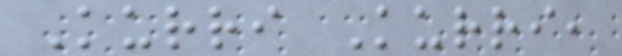Kurri Kurri,
